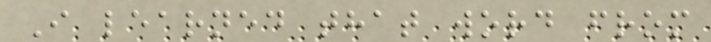I learned that word from
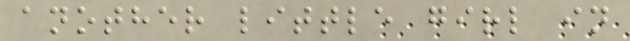another little girl in
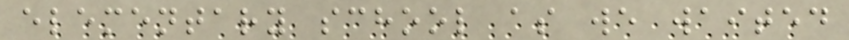elementary school as we waited
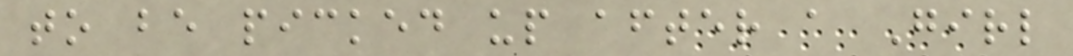to be picked up after a Girl
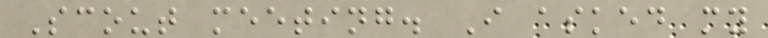Scout meeting. I asked my
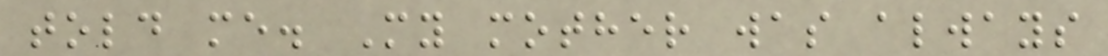told me. My mother was always
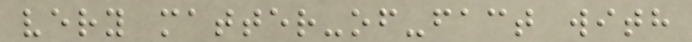very matter-of-fact with
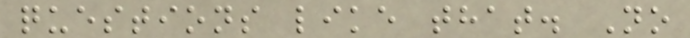questions like that. No
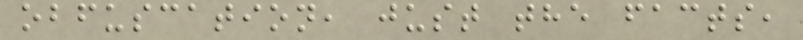obfuscation, just the facts,
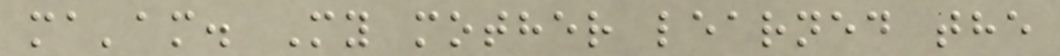ma'am. My mother learned the
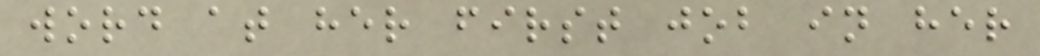word at her first job in her
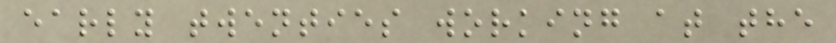early twenties working at the
